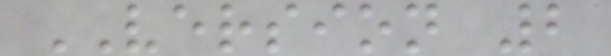VERSION 2
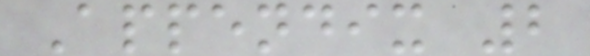Appendix 2
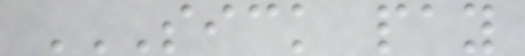SICK PAY
